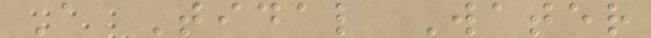A Tidal Water
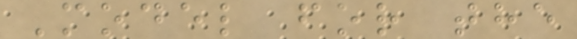Model for the
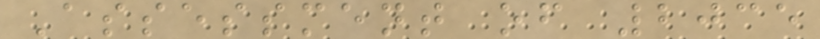Assessment of 2035
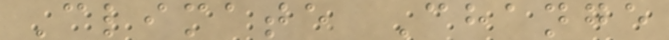Climate Change
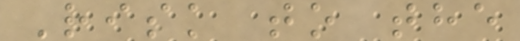Risk to the
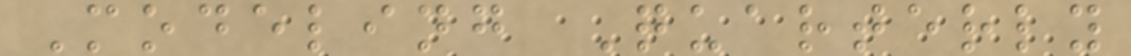Modeling Quarterly
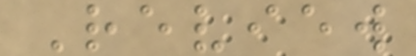Review
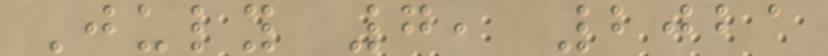July 7, 2021
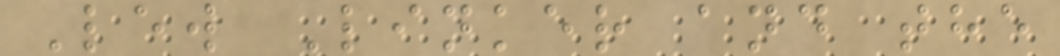Lew Linker and the
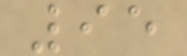95
